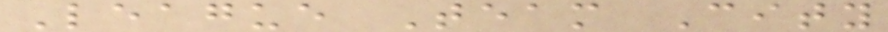League Team City
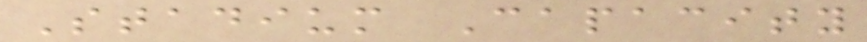Stadium Capacity
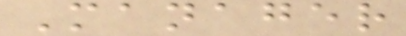Manager
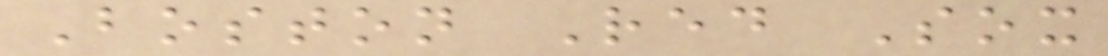Boston Red Sox
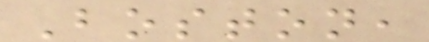Boston,
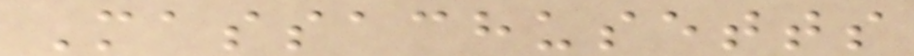Massachusetts
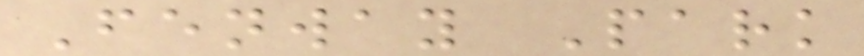Fenway Park
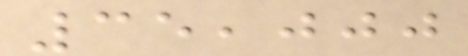35,000
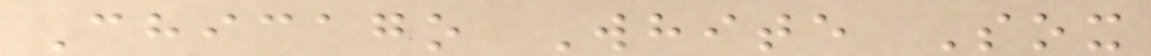Chicago White Sox
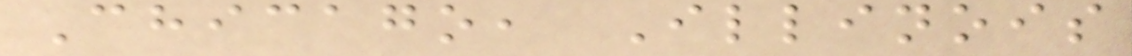Chicago, Illinois
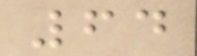64
